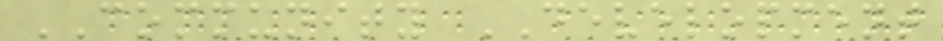COMMUNITY DEVELOPMENT
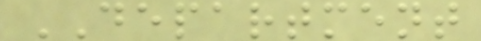DEPARTMENT
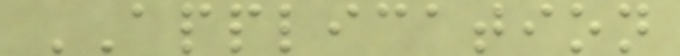APPLICATION
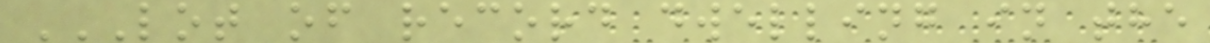LOT OF RECORD DWELLING IN THE
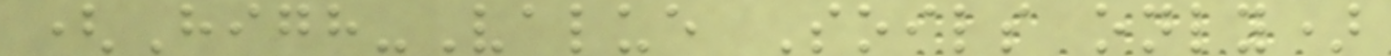(High-Value Soils only)
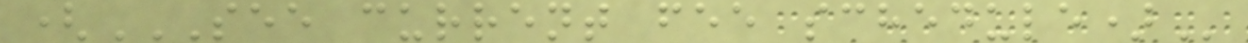(SEE CURRENT FEE SCHEDULE)
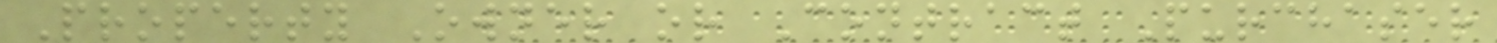Property Owner or Contract Purchaser
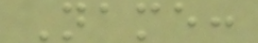Name:
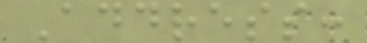Address:
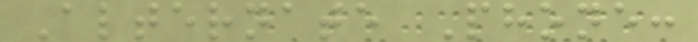Alternate Phone:
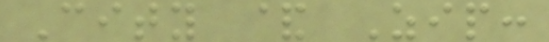City & Zip:
